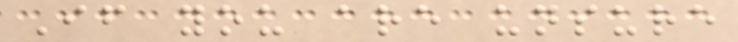If you are unsure
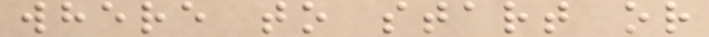where to start or
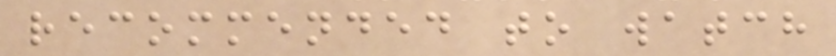recommended to watch
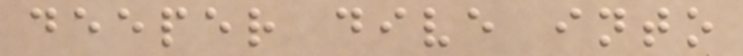deeper dive into
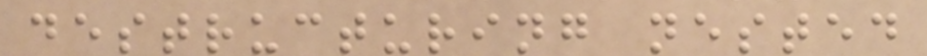destructuring nested
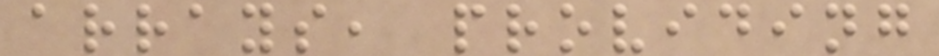arrays, providing
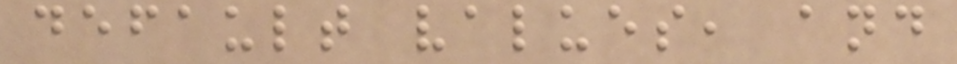default values, and
